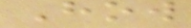How
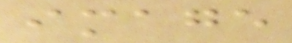image
